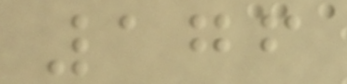176
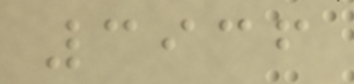3936
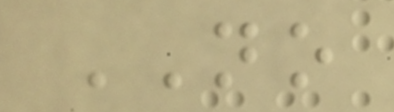NO
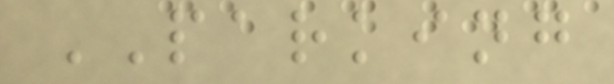PARKING
